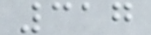317
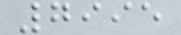7995
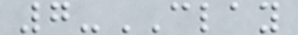7-CLAY
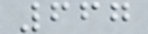667
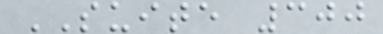SUITE 300
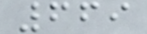669
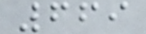669
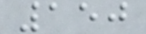150
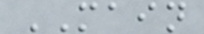MAIN
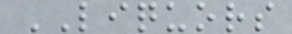LIQUORS
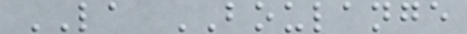LA BOULANGE
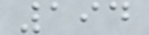194
